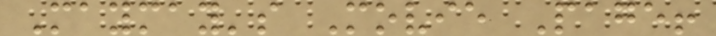Maymay's Movie Page!
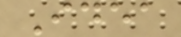Idea
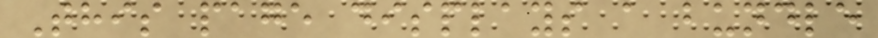This page displays a bundle
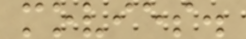movies.
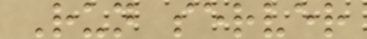Run server
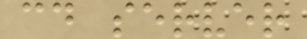cd server
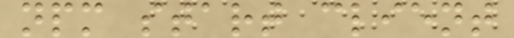npm start client
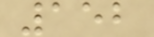152
